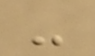-
